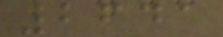2641
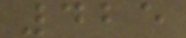425
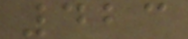423
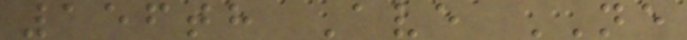156th Ave NE
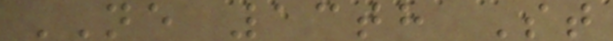NE 13th St
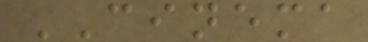CINEMA
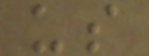us
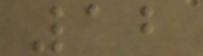12
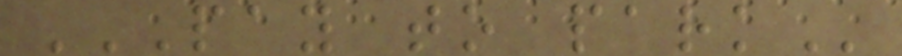PAY TO PARK
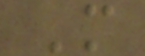M
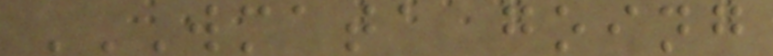WMATA GOING
